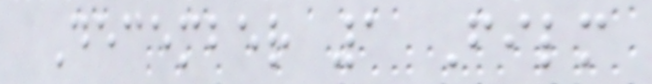December 1 Film
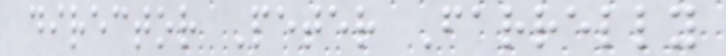director Peter Farrelly
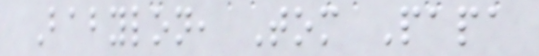Babylon, Tom Papa
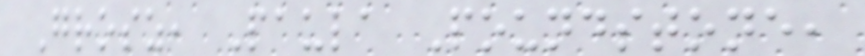Grosz, Paula Poundstone,
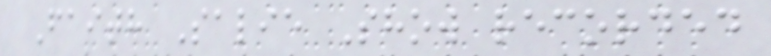Faith Salie Show recorded
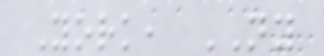York, NY
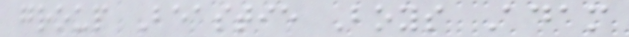group Beastie Boys Adam
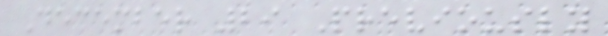December 29 Previously
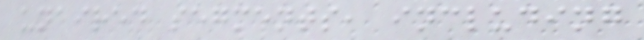unaired segments, including
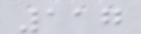117
